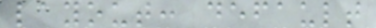layout: default
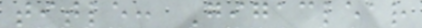title: Gigaclear
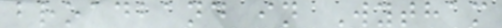broadband in Wytham
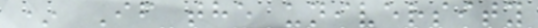* If the university
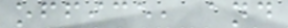office, and
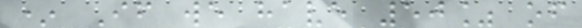* If we have 50% of
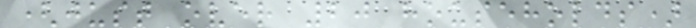(just over 20 households)
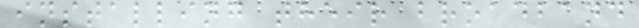installing their broadband
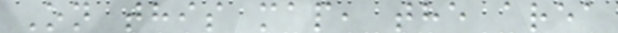On this map, the area
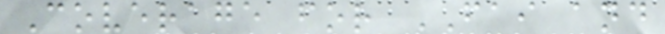Coverage for FAI and
